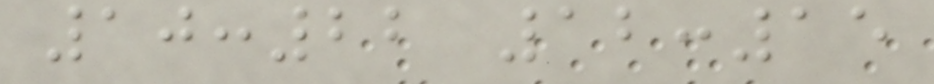10:22 12:15
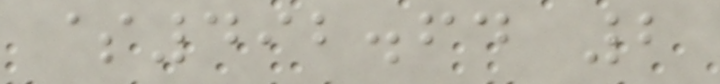$492.64 2
